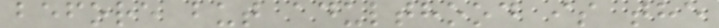before but adulthood is the
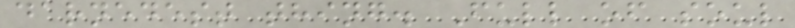darnedest thing. Full of soul
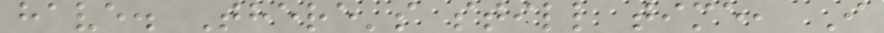have. There's still time, I
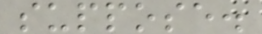suppose.
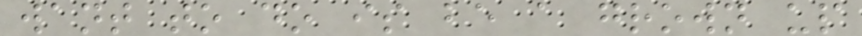want to do is be a grown up
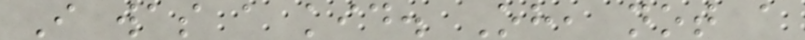I was a kid. Oh, not a
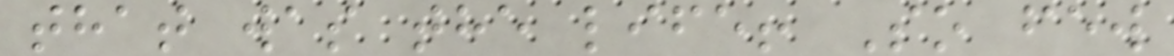that was the life! So few
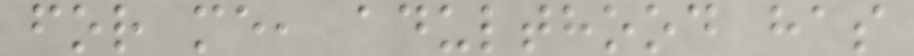for me, adulthood has
